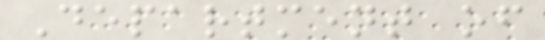Department of
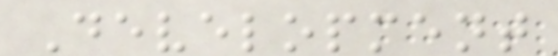Development
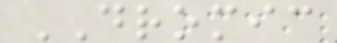DROMIC
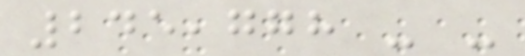245,778 - -
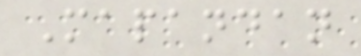Mapandan
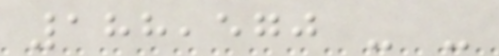188,570 - -
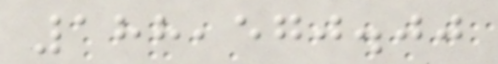188,570.00
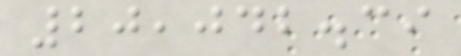20,042.39
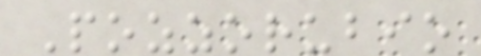Pozzorubio
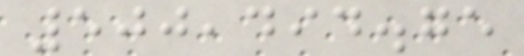500,494.75
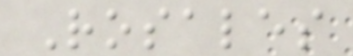Rosales
